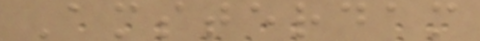Amsterdam
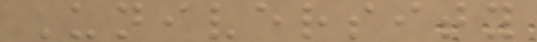University
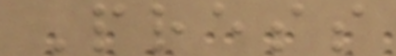Press
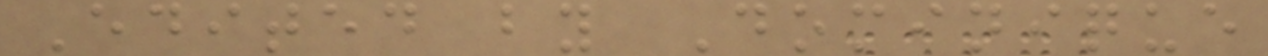Edited by Dominique
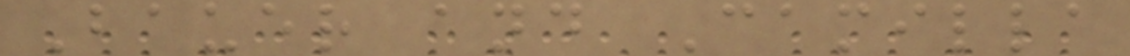Bauer and Camilla
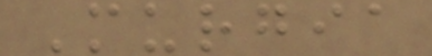Murgia
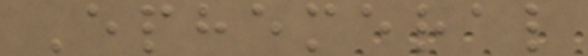Ephemeral
